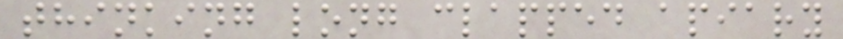thinking long clapped apiary
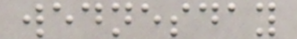wednesday
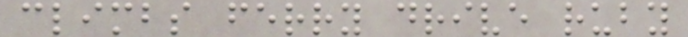climbs ferry drive ruby
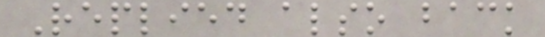Replied also back
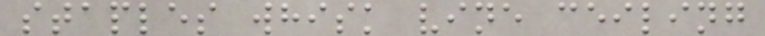staples whisk vine ceiling
